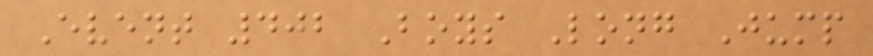Event 402 Boys Long Jump
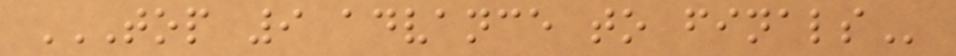TOP 9 ADVANCE TO FINALS
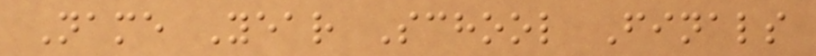Name Year School Finals
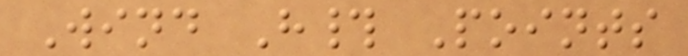Wind H# Points
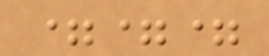===
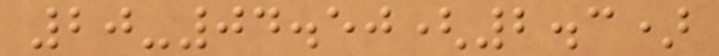20-04.50(2.3)
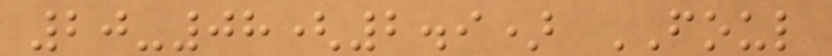20-08(2.9) FOUL
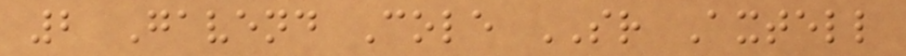2 Gavend Cole SR Axtell
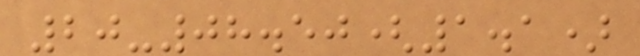20-08.50(1.1)
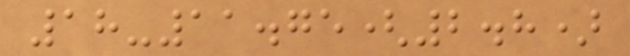18-11.75(2.8)
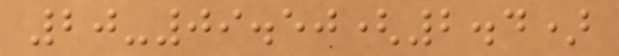20-09.50(2.4)
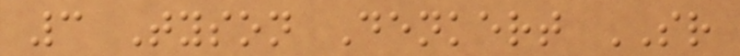3 Tyson Denkert SR
